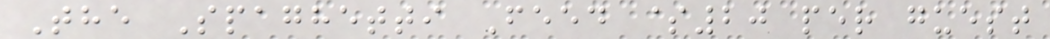The Spaghetti Feed $20 per guest
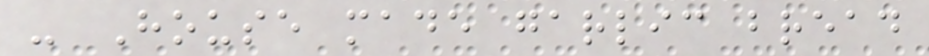- House made garlic bread
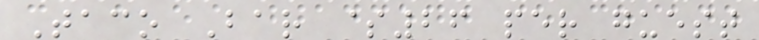Taco Bar $26 per guest
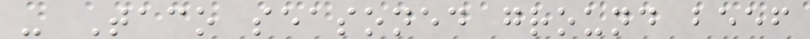- Taco seasoned ground beef
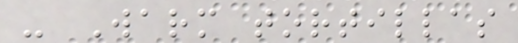- Warm tortillas
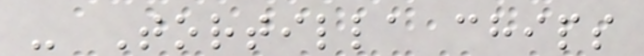- Tortilla chips
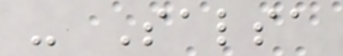- Salsa
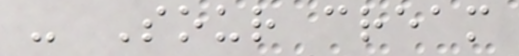- Sour cream
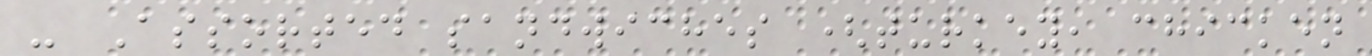- Assorted sandwiches (turkey, chicken
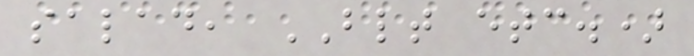salad, BLT etc.)
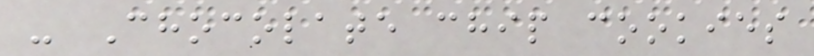- Chocolate chip cookies
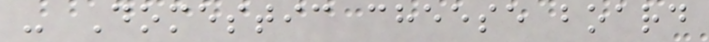- Domestic cheese board
